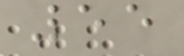55
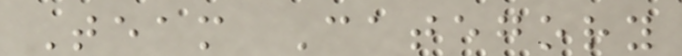Team Category
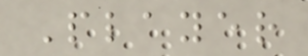Player
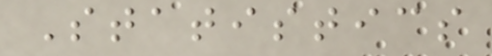Statistics
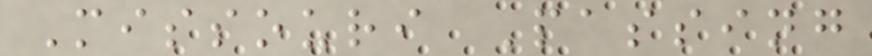Missouri Passing
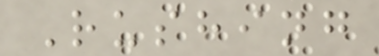Rushing
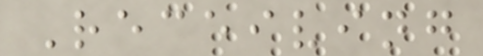Receiving
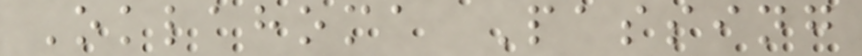Oklahoma Passing
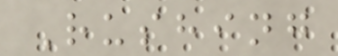Rushing
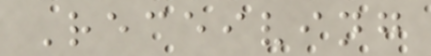Receiving
